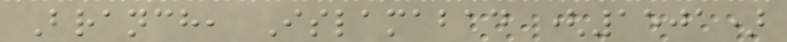Branch, Islamabad (1501)
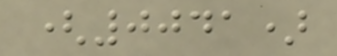(0041)
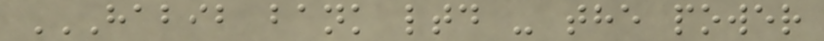HABIB BANK LTD - THE POWER
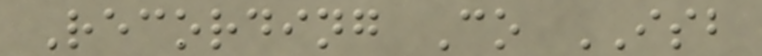Recording Co ISB
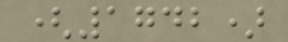(1742)
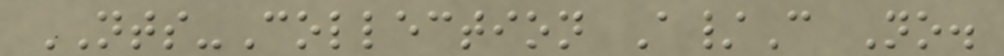NTS-Collection A/C No.
